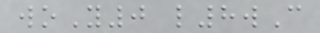woY0 l8wC
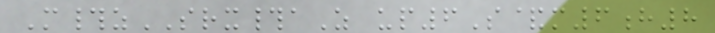M#zSRX#aZ up6S&m6h8
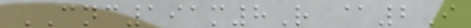CNC191m8R @2I
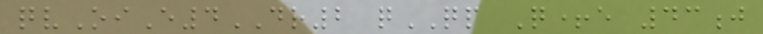qvOiE4DR2 qQP Q+e 43j
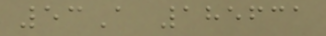53A 185631
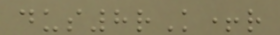dus8rK+r
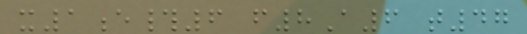x1e#6 f8A6 t47
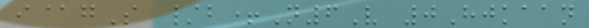i@gS /b+N6V 0Hjkaan
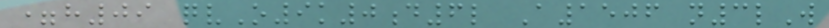=h09 qvO9k0d6l A1506 n3lW
